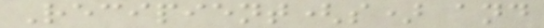Recipient(s) and
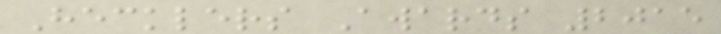Hecklers Awards 2015
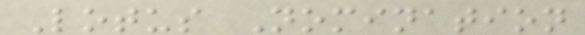Lotus Nomination
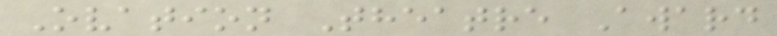Ovation Theatre Award
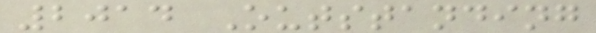2014 Outstanding
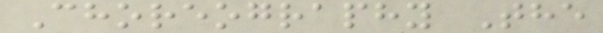Choreography The
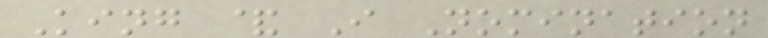King & I Nomination
